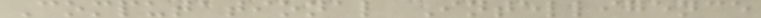Computational Intelligence
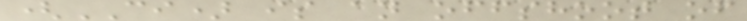(CI) is an offshoot of
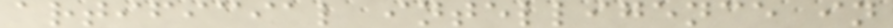artificial intelligence in
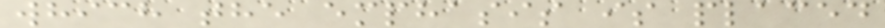which the emphasis is placed
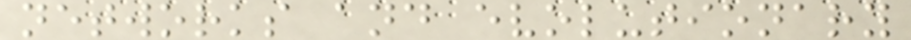networks and evolutionary
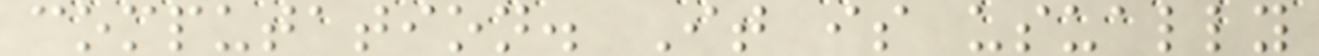computation. It is usually
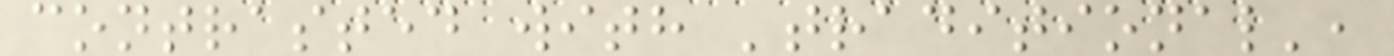contrasted with 'traditional',
